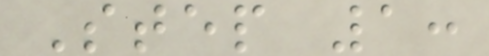Step 1:
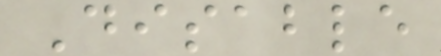Disable
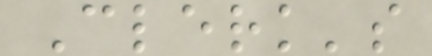Clerk's
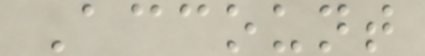Account
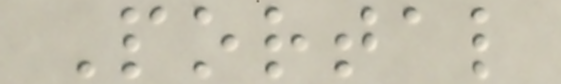Portal
